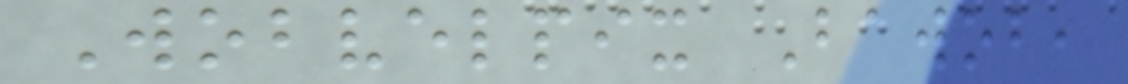Wobvelpix Bawob,
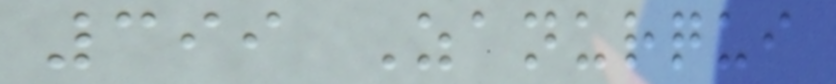399 Zanurqui
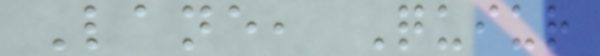Lane, Quiur
